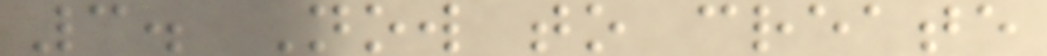3. Now to create
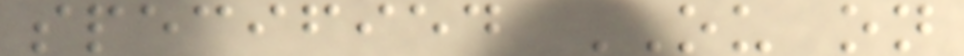specified OU on
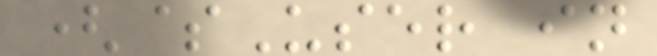($User in
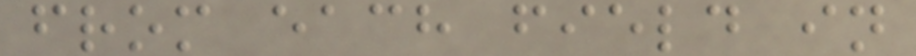from each field in
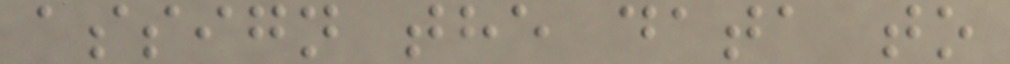assign the data to
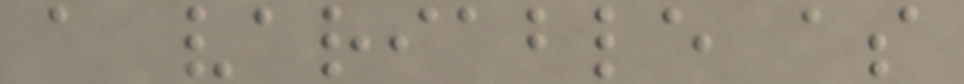a variable as
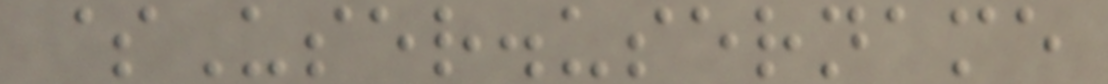$User.username
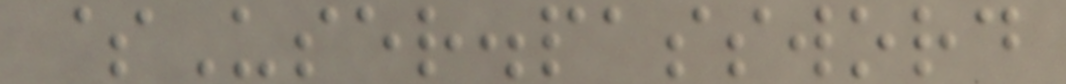$User.password
